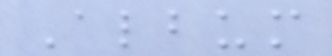Album
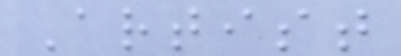Artist
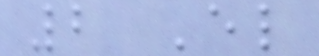2 El
